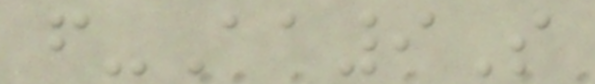f-Aa9S
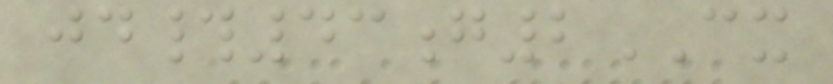jd#43g2CX
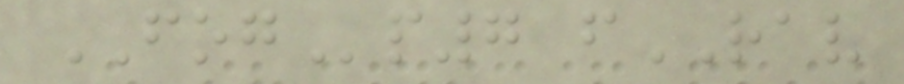FOGp7 fRAV
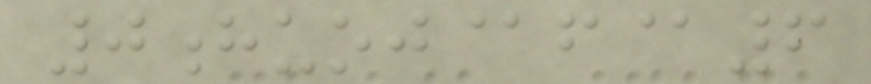0huoj@f@6
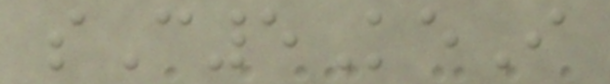sC5KeI
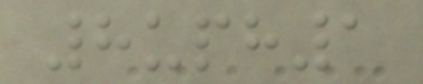8uph1
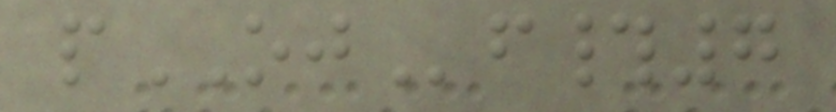pOJf#7
